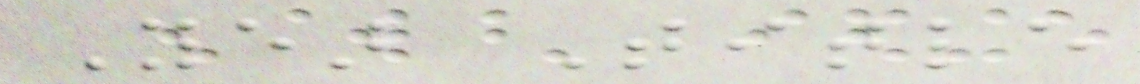Year Title
